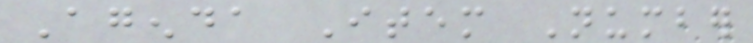Agenda Item Number
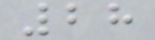28
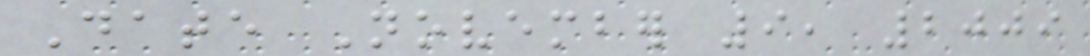Date November 9, 2009
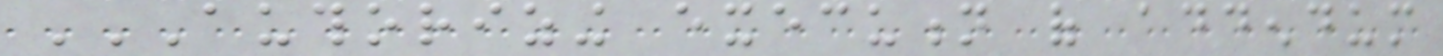AUTHORIZING EXECUTION OF ADDENDUM
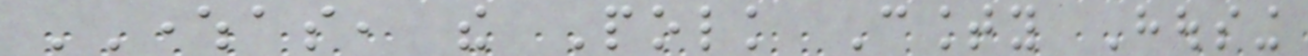WHEREAS, the Polk County Housing
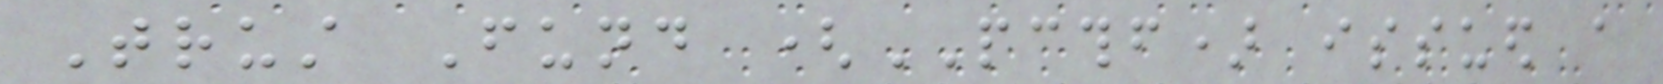Trust Fund (PCTHF) issued a
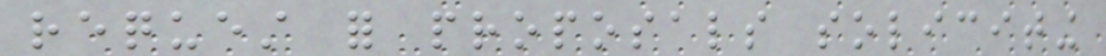request for proposals soliciting
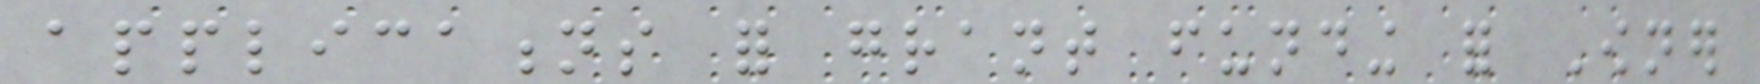applications for grant funding for Owner
